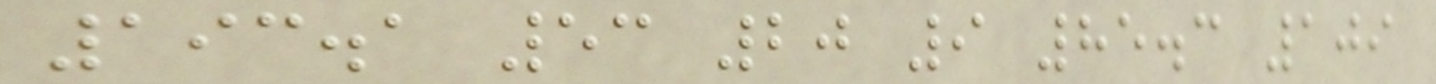193.1 53 20 9 85.3 109
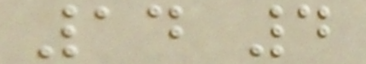14 4
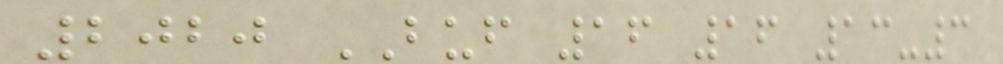2020 BUF 16 16 13-3
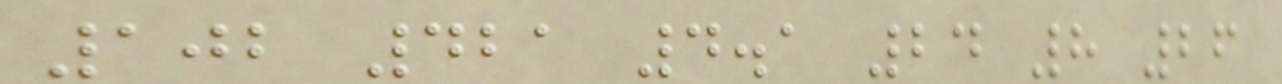102 421 4.1 24 8 26
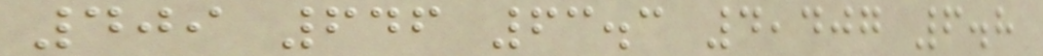409 646 63.3 4,407 6.8
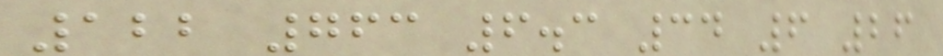122 763 6.3 34 6 26
